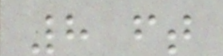8 ft
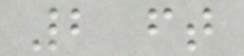2 ft
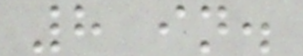8 in.
